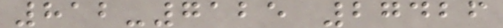812-7125 27426
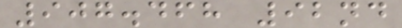907.468 92nd
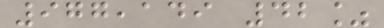977,149 42%
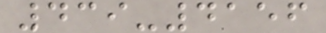439-4156
